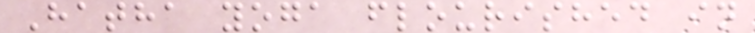Hatha yoga flourished in
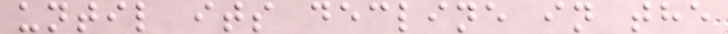until its decline in the
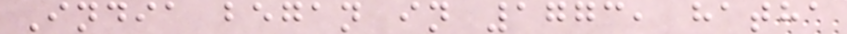India began in 1773, hatha
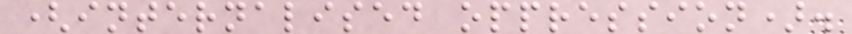(internalised oppression).
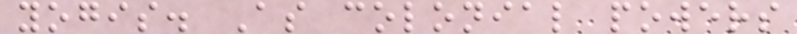yogis. As colonial powers
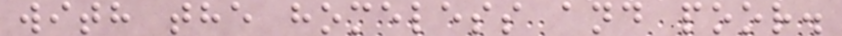with the homeless and poor.
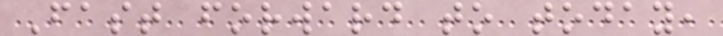Fast forward to today,
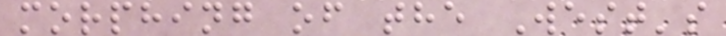morphing of the West's
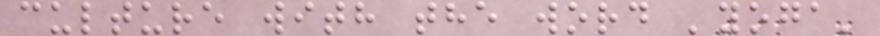culture with the word 'yoga'
